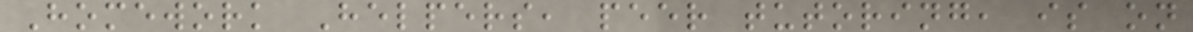Homework Helpers, peer tutoring, is on
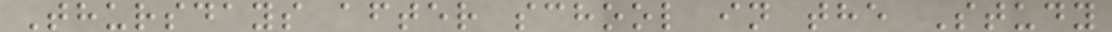Thursdays after school in the Study
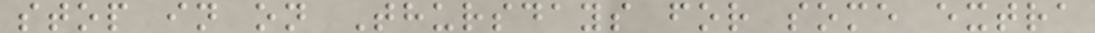stop in on Thursdays for some extra
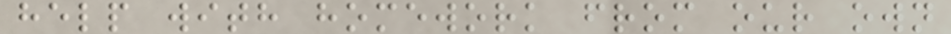help with homework from our own
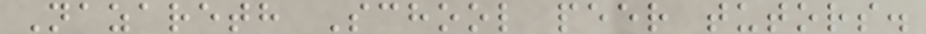Nazareth School peer tutors.
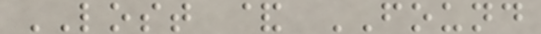LOST & FOUND
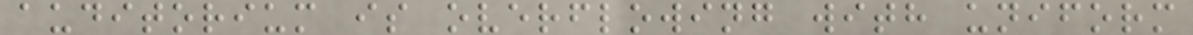auditorium is overflowing with uniform
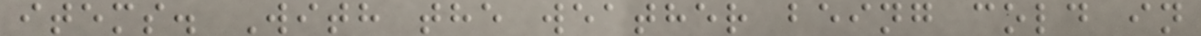items. With the weather being cold in
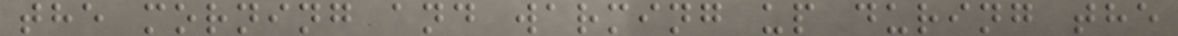the morning and warming up during the
